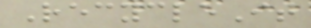RecycleIt
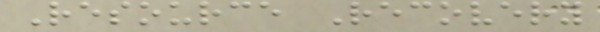Resource Recovery
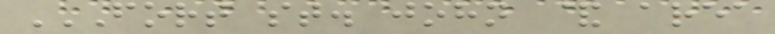FORT ST. JOHN & AREA
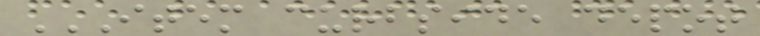ITEM CURBSIDE DEPOT
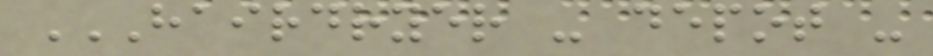HAIRDRYER - DEPOT -
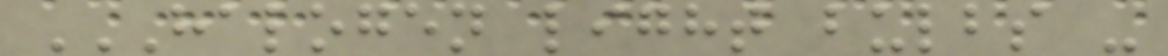HALOGEN LIGHT BULBS -
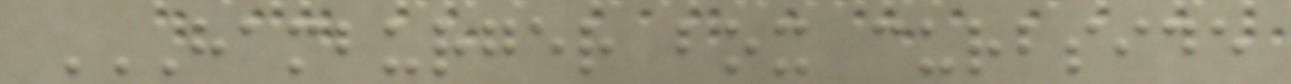HAMBURGER BOX CURBSIDE
